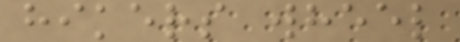hikers wheel
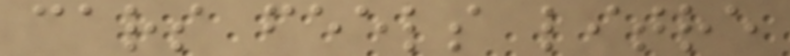cars feels litre
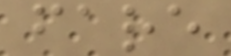fare
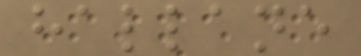hallane
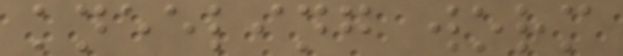kneeling worm
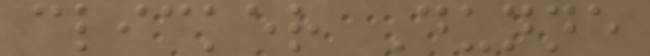clicker Dunne
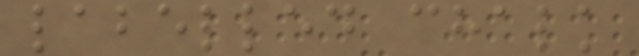labelled chalk
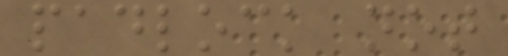padlock not
